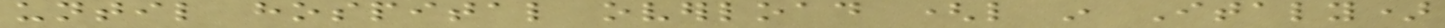until hospital overload (like in Italy)
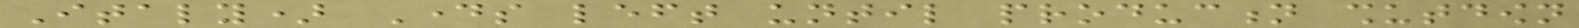Italy) Days left until production shutdown
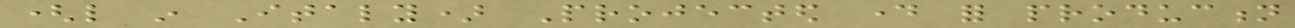(like in Italy) Projected day for production
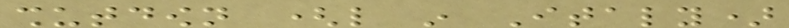shutdown (like in Italy)
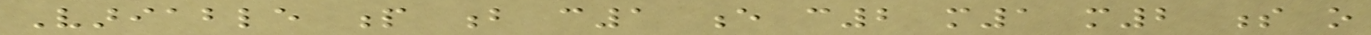Variable p b c1 e c2 m1 m2 s o
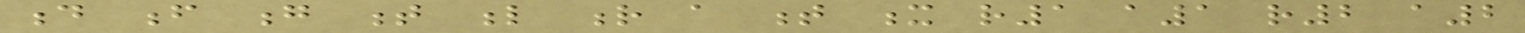d f g t l r a t x r1 a1 r2 a2
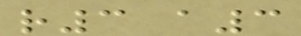r3 a3
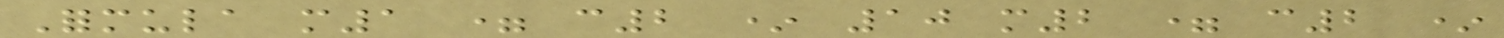Formula m1 = c2 * 10 m2 = c2 *
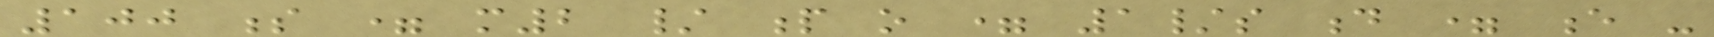100 s = m2 / p o = 1/s d = e -
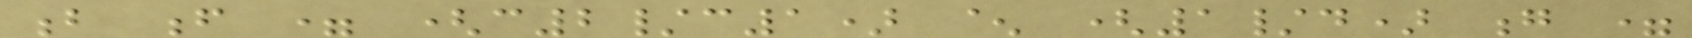b f = (c2/c1) ^ (1/d) g =
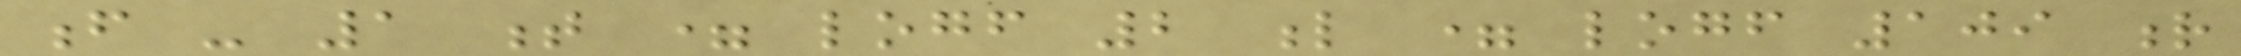f - 1 t = logf 2 l = logf 109 r
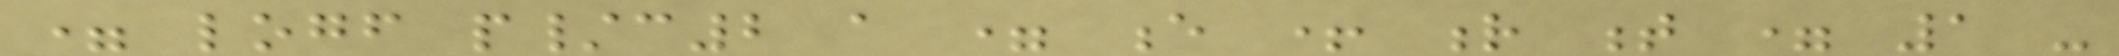= logf p/c2 a = e + r t = 1 -
